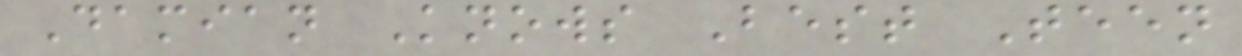Damian Knows Best Teen
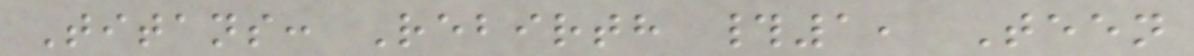Titans: Rebirth #1, Teen
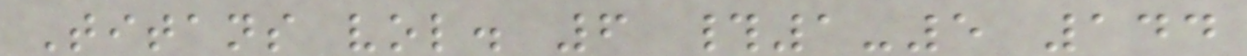Titans vol. 6 #1-5 144
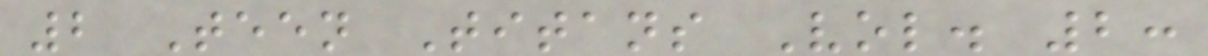2 Teen Titans Vol. 2:
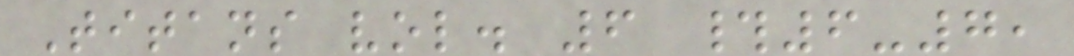Titans vol. 6 #6-7,
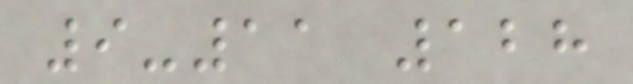9-11 128
